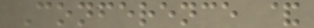Conference &
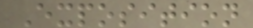Exposition
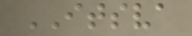ITSVA
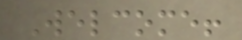Welcome!
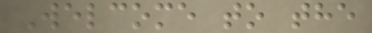Welcome to the
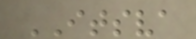ITSVA
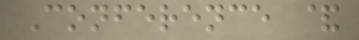Conference &
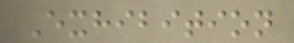Exhibition
